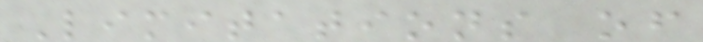Limitations of
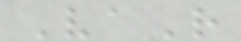VaR
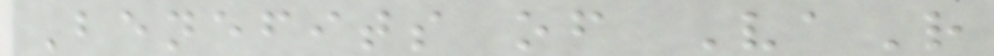Benefits of VaR
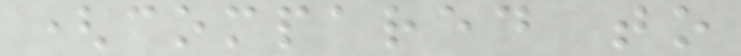(compared to
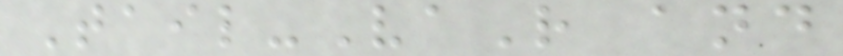Tail-VaR and
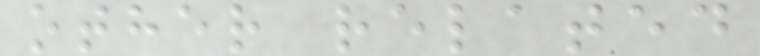other related
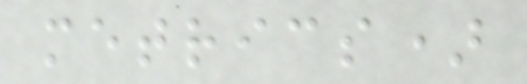metrics)
